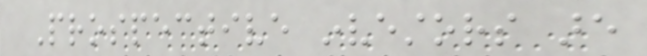Prospective investors are
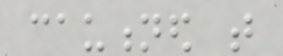cautioned that
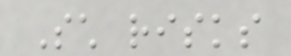Such risks
